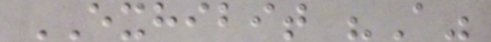EXHIBIT "A"
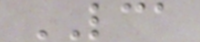LCA
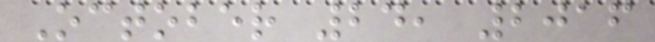October 24, 2016
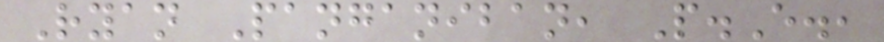Ryan Panganiban, P.E.,
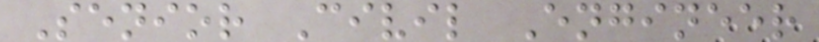Senior Civil Engineer
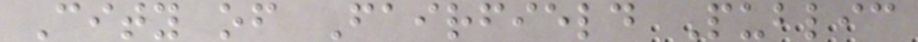City of Fairfield Public
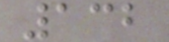132
